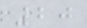20
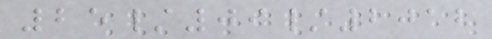25/09/2012
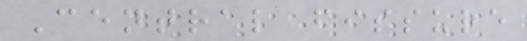Central fissure
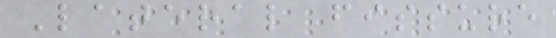Lateral fissure
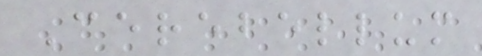Cerebellum
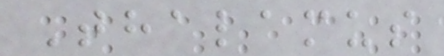Thalamus
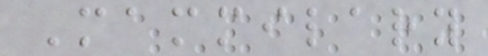Mammilary
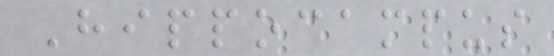Hippocampus
